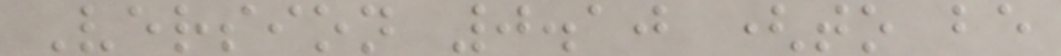Version 0.10 (to be
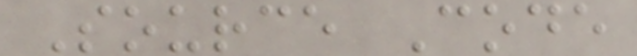Source Code
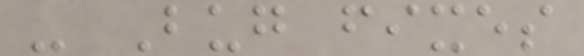- Bug fixes
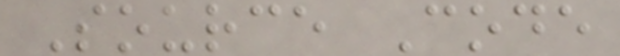Source Code
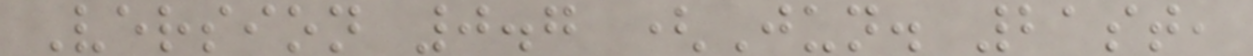Version 0.7 (Jun. 21st,
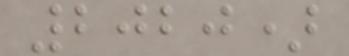2020)
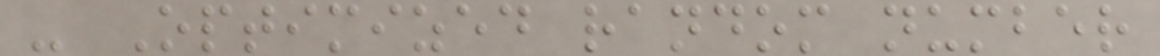- Optimized random number
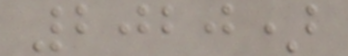2020)
